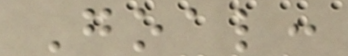Goal:
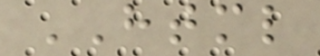HTML
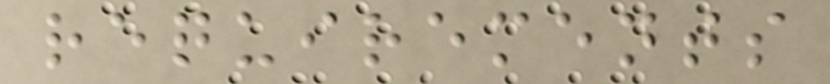requirements
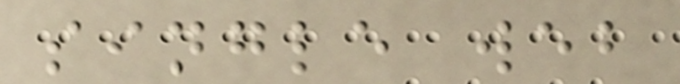single web
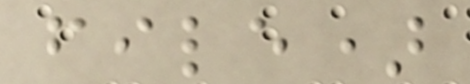file)
